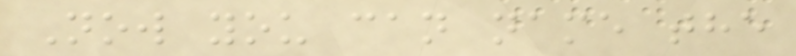Now you can name the
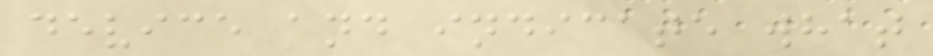device and indicate what
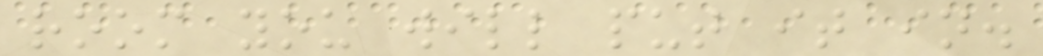room you will put it in.
